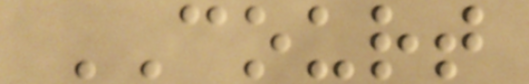COURT
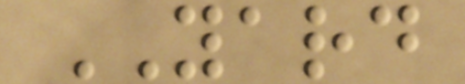YARD
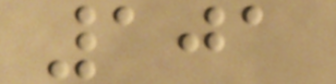101
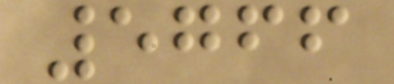5766
